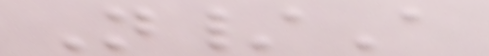N/A
